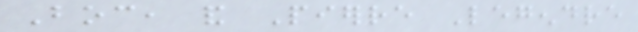Boc, and Pierre Legendre
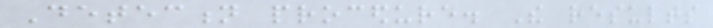Detection procedure. The results
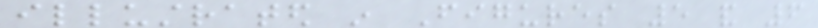illustrated in Figures 5 and 6
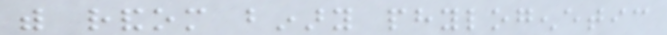with random binary phylogenetic
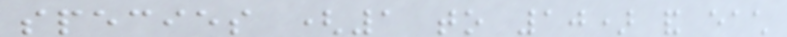species (1 to 10) and each
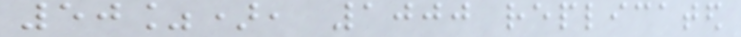50%), 1000 replicated
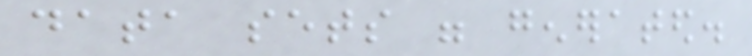data sets were generated.
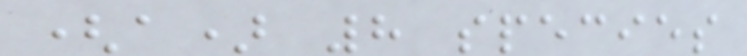(a) 8 species
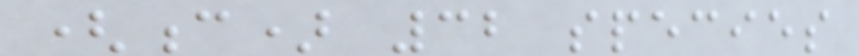(c) 32 species
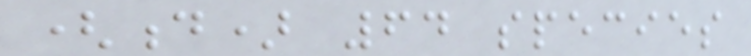(d) 64 species
